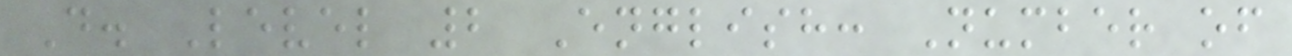D. Level 2 English: Number of
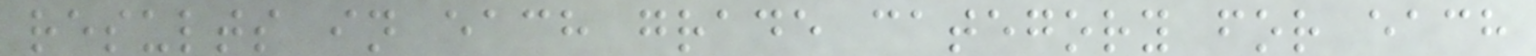results in each grade category for each
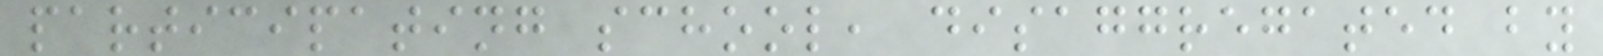participating school, disaggregated by
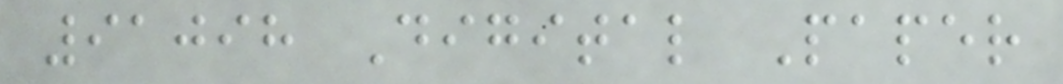91098 Digital Paper
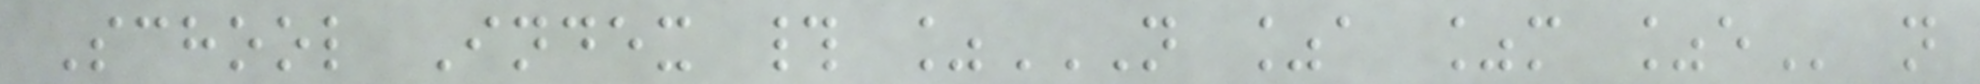School Index # %N %A %M %E n
